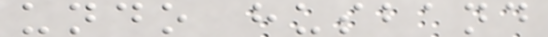undo husband
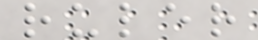ruler
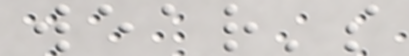wear's
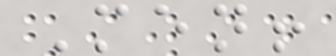Men!
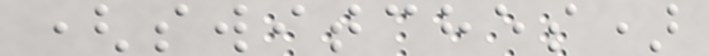(switches)
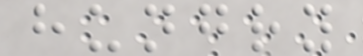hungry
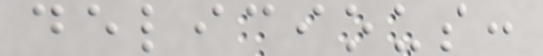delicious:
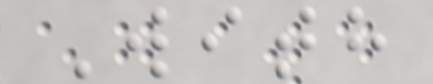With
